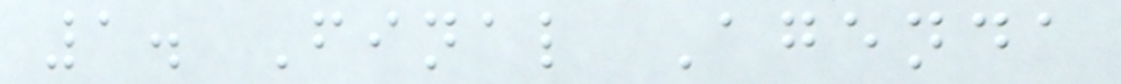1. Final Agenda
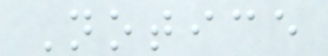Notice
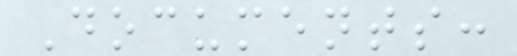Documents:
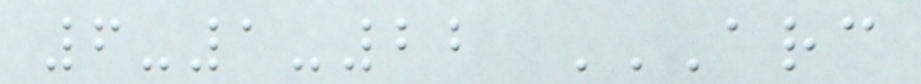6-1-22 ARC
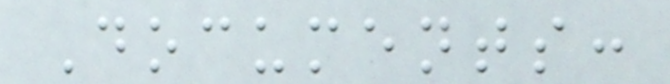Documents:
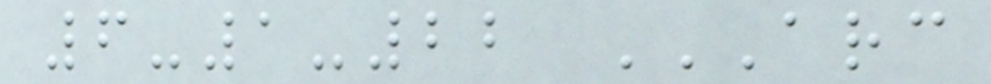6-1-22 ARC
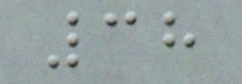38
